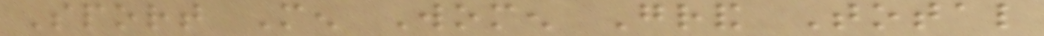Sport Men Women Grand Total
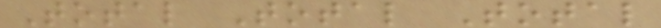Total Total Total
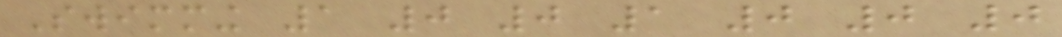Swimming 1 0 0 1 0 0 0
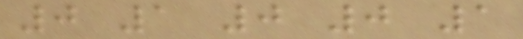0 1 0 0 1
